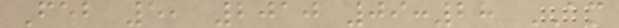Feb 5, 2010 09:28 AM
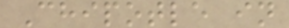Chipotle in
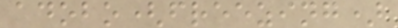adobo(freezing)
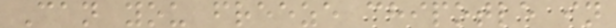Can you freeze chipotle in
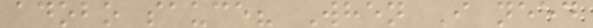adobo sauce? When I need
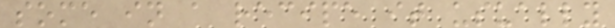some in a recipe it usually
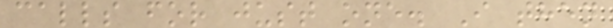calls for just one. I then
